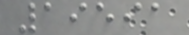19591
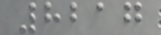8217
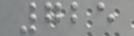725
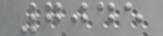7045
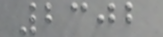2302
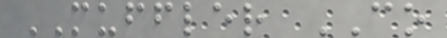MUFFLER CO
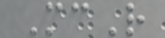McR
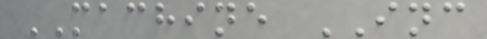MACHINE INC
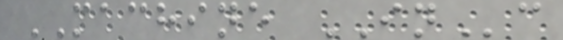MACHINE INc
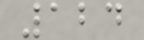124
